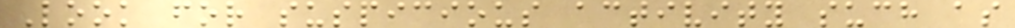Look for suspicious activity such as
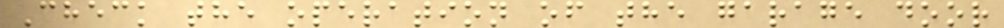Check the operation of the garage door
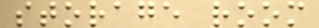storage room
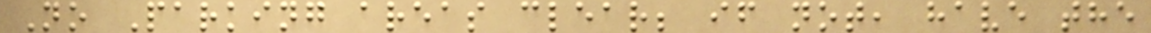No Parking areas clear; if not, have the
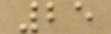25
